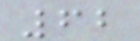62
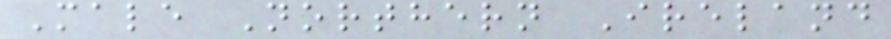Male Northern Ireland
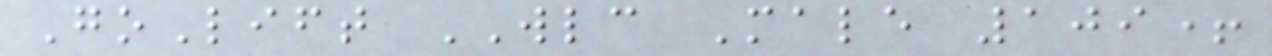GoLift WLC Male 109+
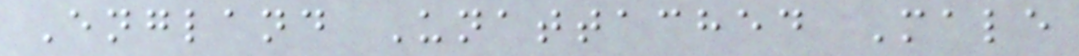England Unattached Male
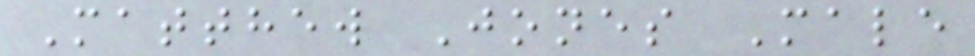Matthew Jones Male
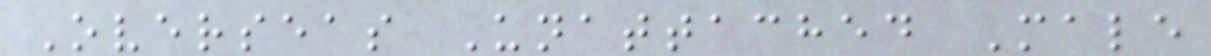Overseas Unattached Male
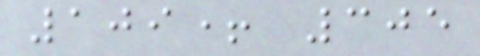109+ 305
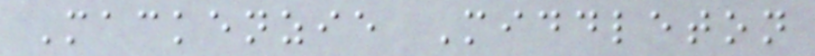Mackenzie Middleton
